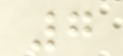7
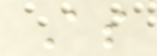As
